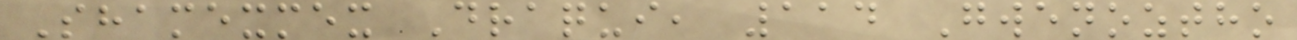Shamexmex Draqui, 114 Gwenoztho
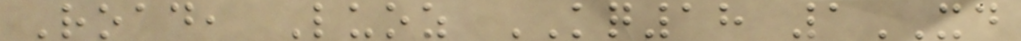Road, Luoz KQ18 1XD
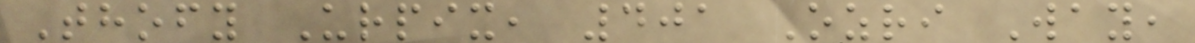Thofy Urpix, 401 Ozri Way,
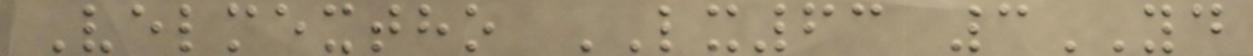Velmextho LX63 3YD
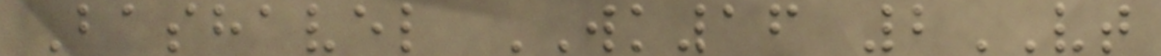Bashavel WK16 2VT
